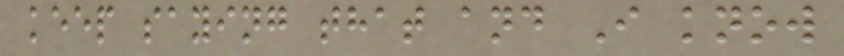keep saying that and I know
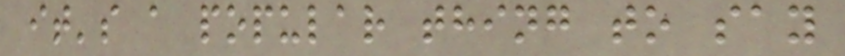it's a popular thing to say
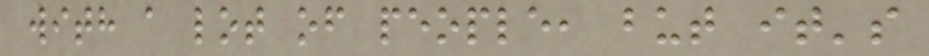with a lot of people, but it's
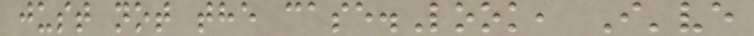just not the case.Look, I've
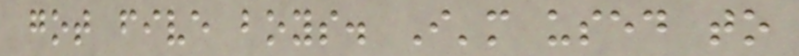got five boys. I'm used to
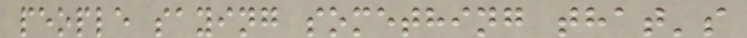people saying something that's
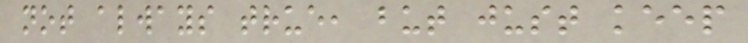not always true, but just keep
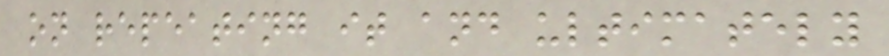on repeating it and ultimately
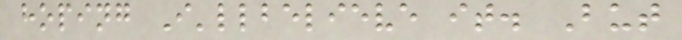hoping I'llbelieve it. But
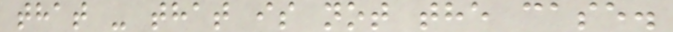that - that is not the case.
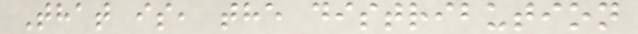That is, the distribution
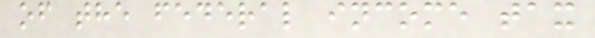of the federal income tax
